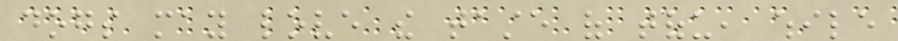dogs may love the taste of tofu, while
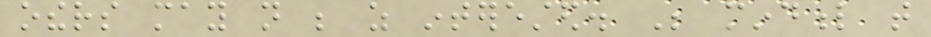others may not be as interested. Be mindful that
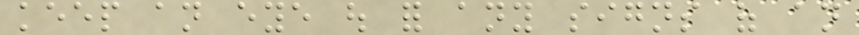keep an eye out for any signs of an
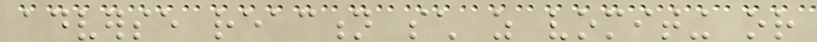adverse reaction such as vomiting or
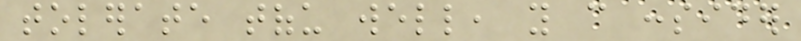tolerate tofu well, you can consider
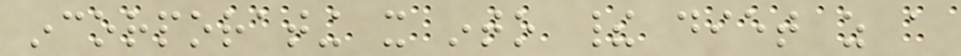incorporating it into their diet as a
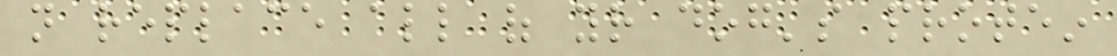not replace all of your dog's protein
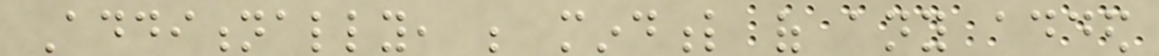Additionally, be mindful of any added
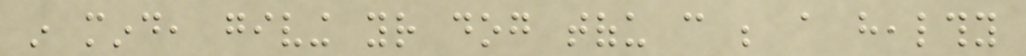in mind, giving your dog tofu can be a healthy
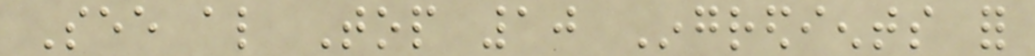See also Top 10 Ingredients for
